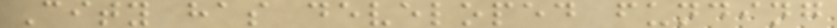City has developed funding
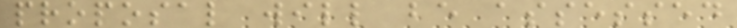proposal will be assessed
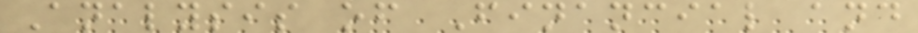Analysis of Financial and
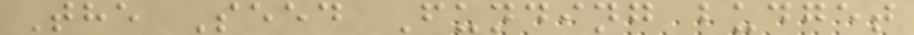The Seed Funding budget
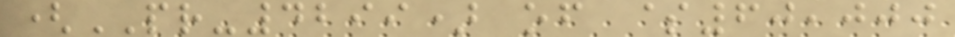(PR-4299) of $60,000
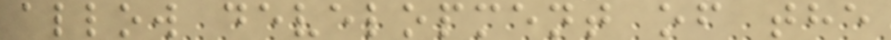allow development of the
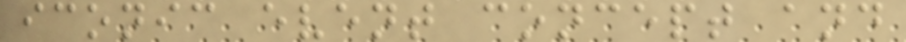iconic event concept and
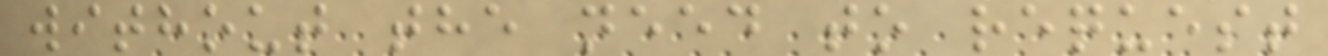without the need to request
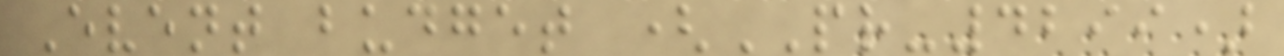Event budget (PR-4299)
